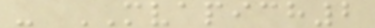- MVAPICH2
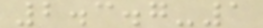2.3.7-1
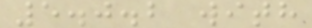5.0.2 with
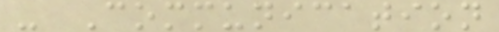- Communication
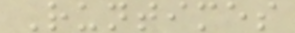Runtimes
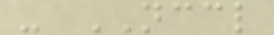- NCCL
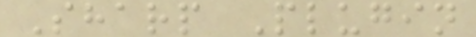Sharp Plugin
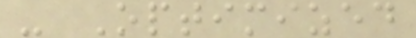- Optimized
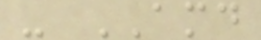- AMD
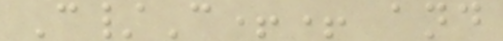C/C++ and
